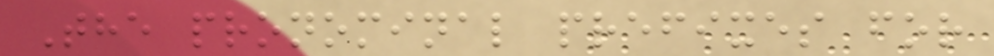The pronominal prefixes for
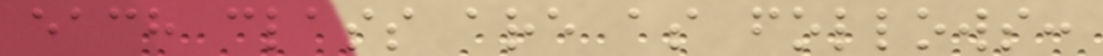each class are as follows:
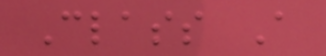Class A
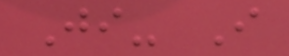Ji- I
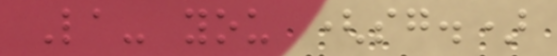La- you (sg.)
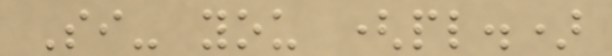Si- you (pl.)
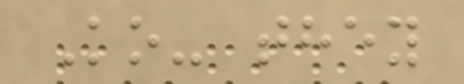Ko- they
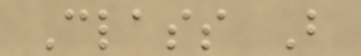Class B
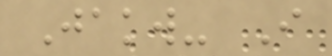Jakw- I
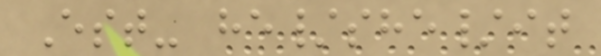Est- he/she/it
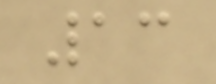13
